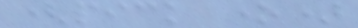(pick one)
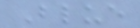Blue
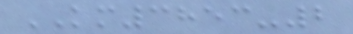KM3853-2
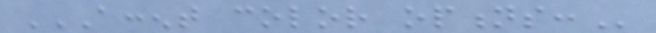ACCENT COLOR OPTIONS:
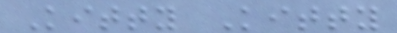Kitty Kitty
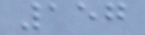157
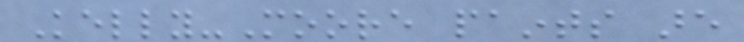Kelly-Moore paints are
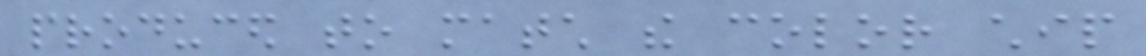produced to match the color chip
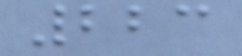223
